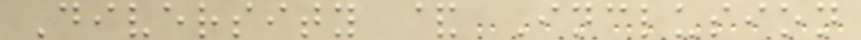Diversity & Inclusion
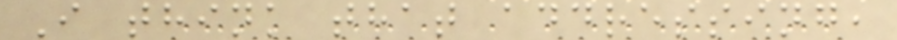I think that addressing,
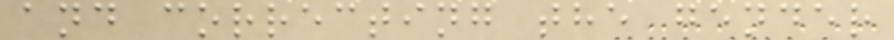and correcting the gender
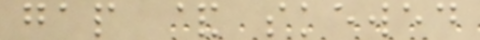gap & skewed
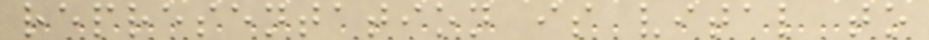representation is vital to
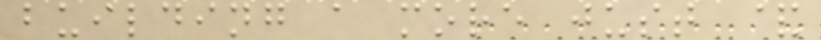building a more just &
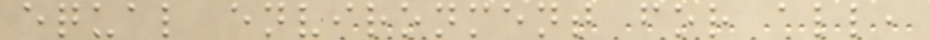equal environment for all,
